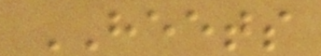HEETS
